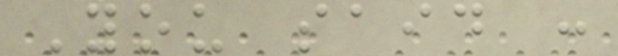You said :
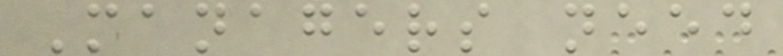Managers need
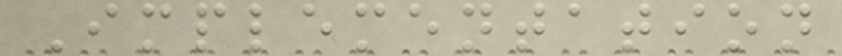Implementation
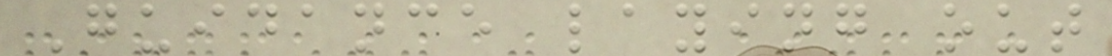Guidance laying out
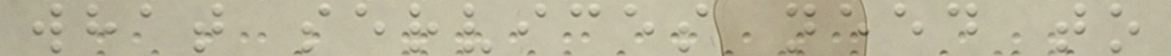what services need to
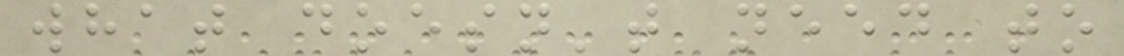what doesn't need to
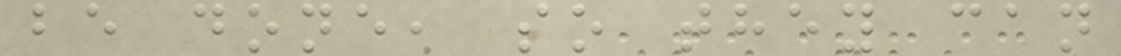be done, so they can
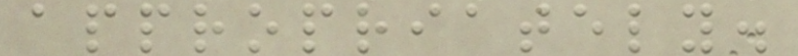appropriately.
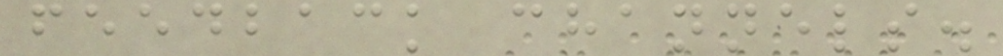feedback channels.
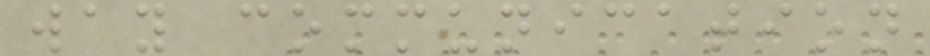way communication
